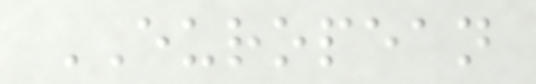EUROPEAN
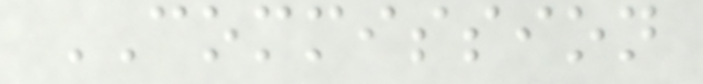COMMISSION
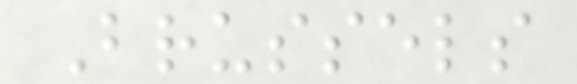Brussels
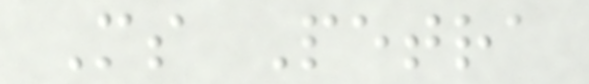Ms Petra
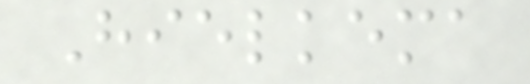Hielkema
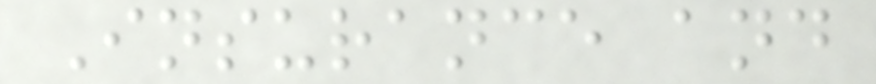Insurance and
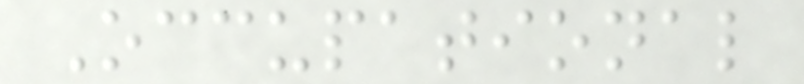Occupational
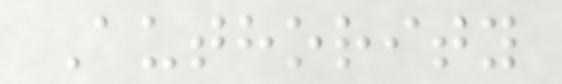Authority
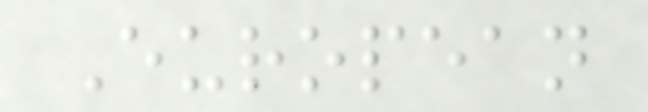European
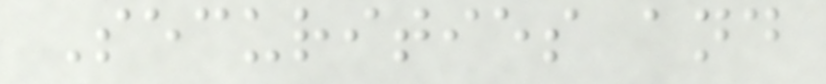Securities and
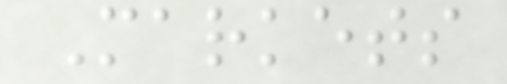Markets
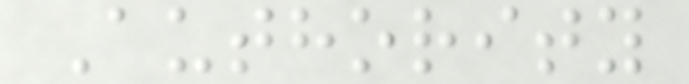Authority
